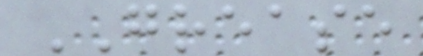GREASE
